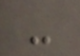-
